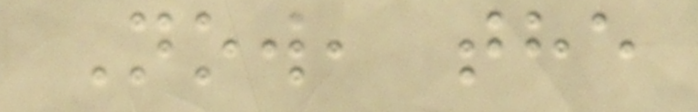Now, the
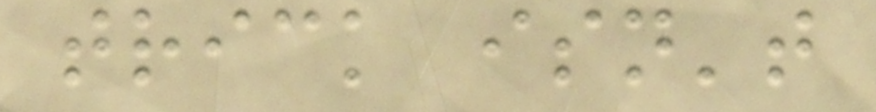trick isn't
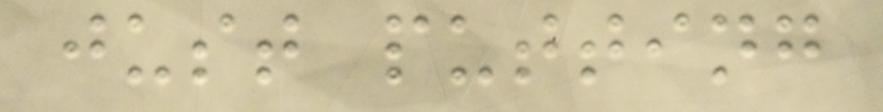just putting
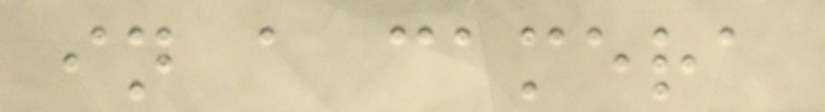in a camera
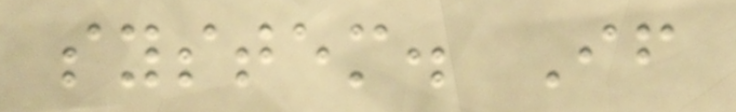system. If
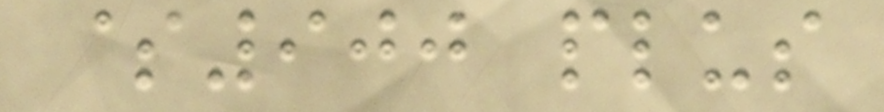$900 plus
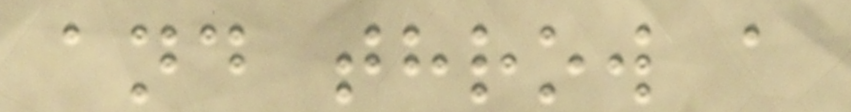and throw a
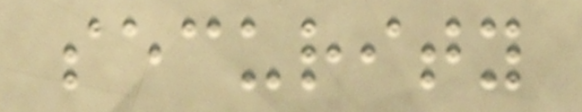security
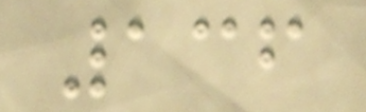136
